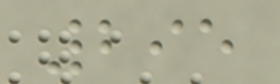295
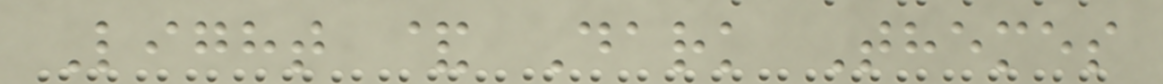Light & Dark Themes
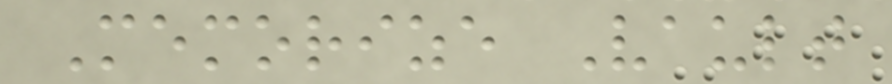Memorize Vault
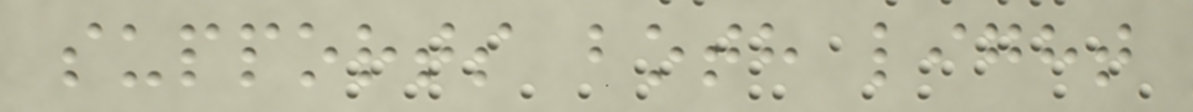supports both light
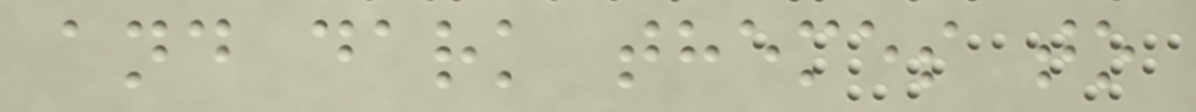and dark themes to
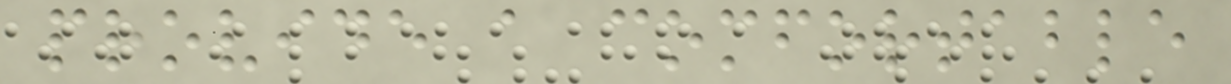provide a comfortable
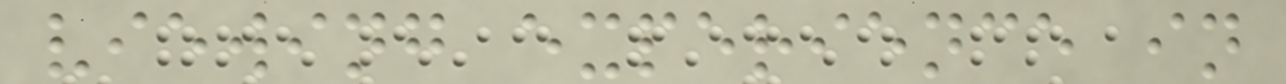viewing experience in
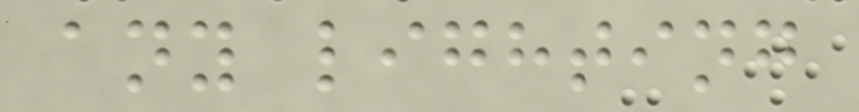any lighting
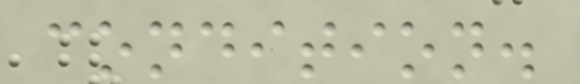condition.
